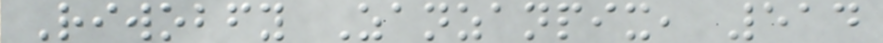Riwobfy Zanzanpix, 514
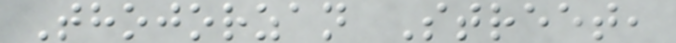Thojorzan Street,
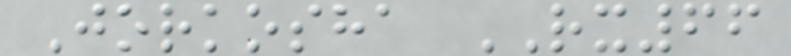Jorkosha RX66
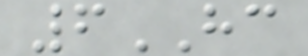6HC
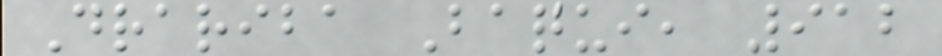Drariba Baqui, 912
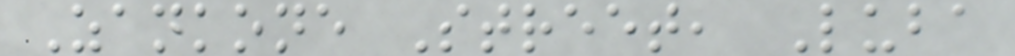Zankone Street, Luba
